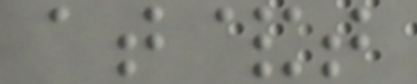at&t
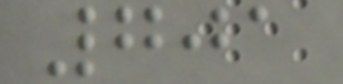701
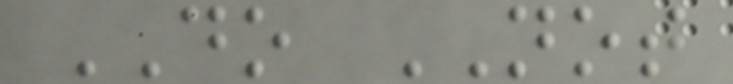DO NOT
